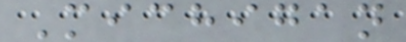Michigan
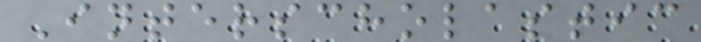Interscholastic
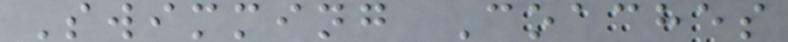Swimming Coaches
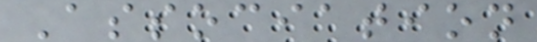Association
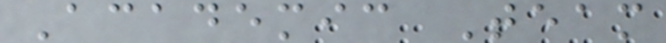Academic Team
